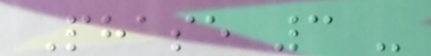Phase 3 -
